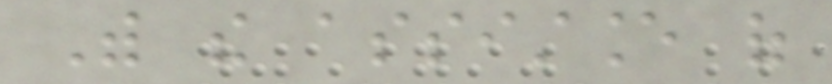With the assistance of
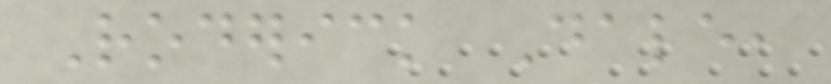Roderick Dale,
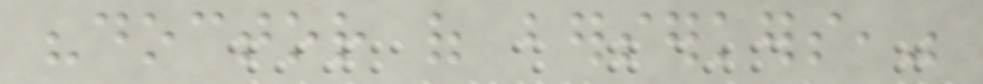"doctor of berserkers,"
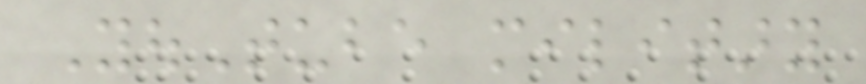YouTube military
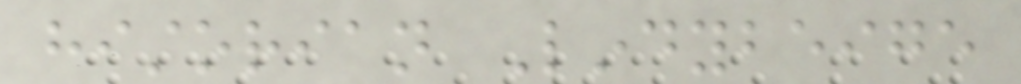historian Lindybeige
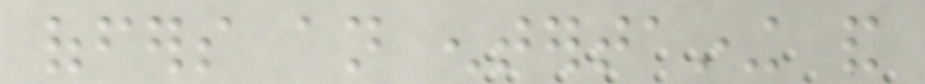offers an entertaining and
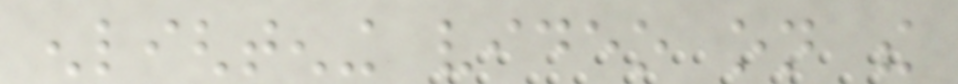enlightening video on the
